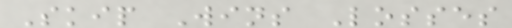Skip Wins Losses
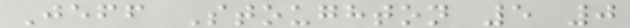Jeff Stoughton 5 0
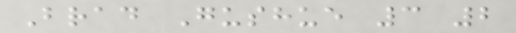Brad Gushue 3 2
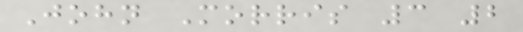John Morris 3 2
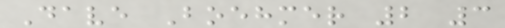Dave Boehmer 2 3
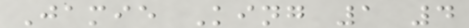Jamie King 1 4
